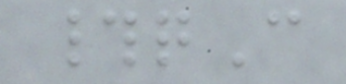#qC
